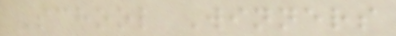School Winners
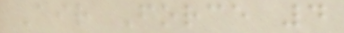Air Force 4
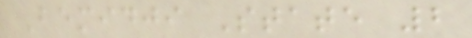Bemidji State 2
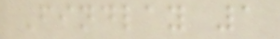Findlay 1
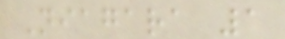Niagara 1
